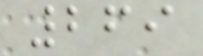269
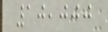10,000
